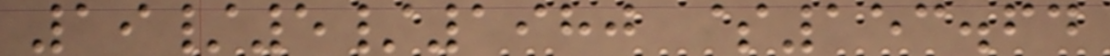19/5/1980 $153.64
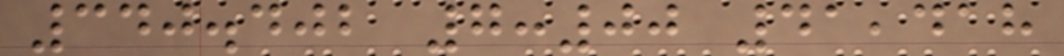340.402 7:00 41,418
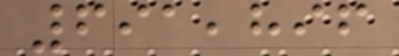691,896
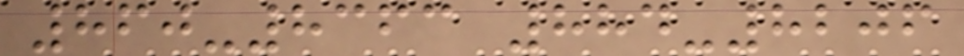860-8363 884-8206
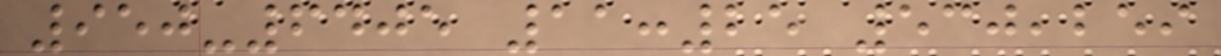950-6405 11:25 530,259
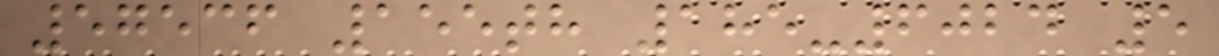57536 155th 185-6024 5
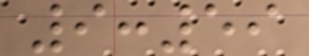9:59
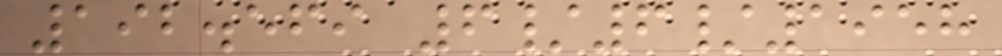192.569 6/6/1958
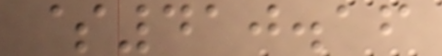$410.16
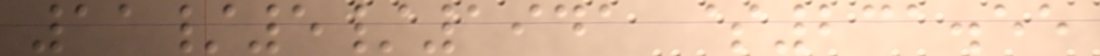11/5/1941 $231.55
